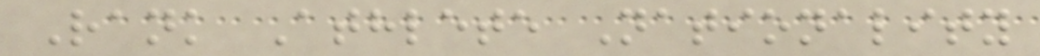Rank Athlete Nationality
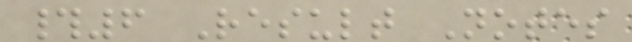#6 Result Notes
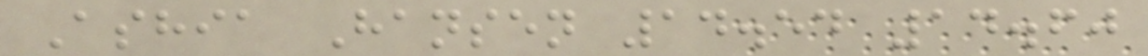Ashia Hansen 14.54 14.60
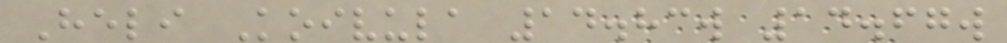Heli Koivula 14.83w 14.67w
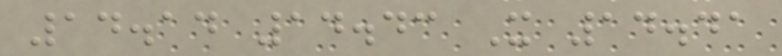14.14 14.43 X 14.41
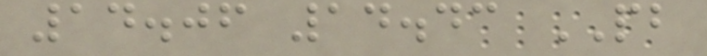14.06 14.43 PB
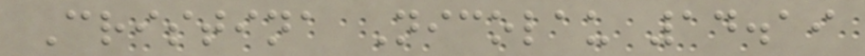Cristina Nicolau 14.19
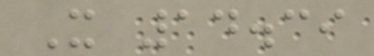X 14.39
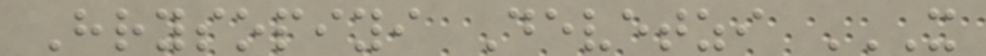Hrysopiyi Devetzi X
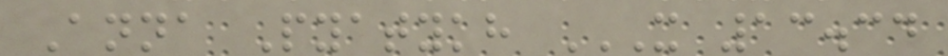Anna Pyatykh X 13.34
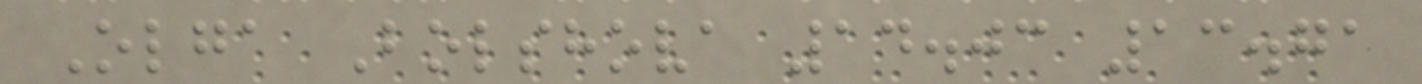Olga Bolshova 14.03 13.71
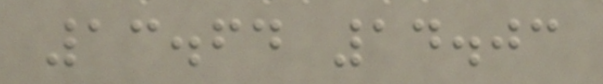13.64 14.03
